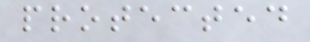protected
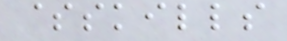$skills
